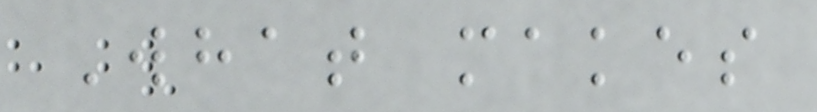What makes
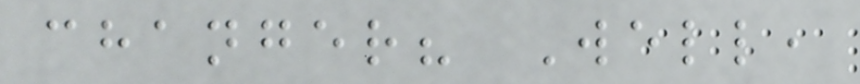changer? Well,
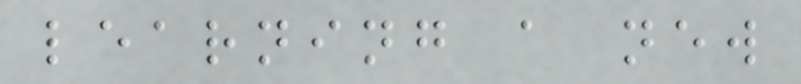learning a new
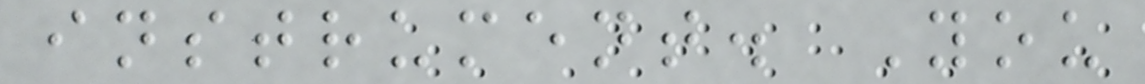instrument. You
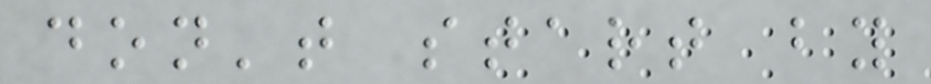don't start by
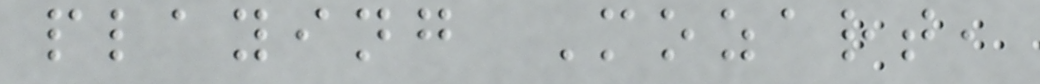playing Mozart,
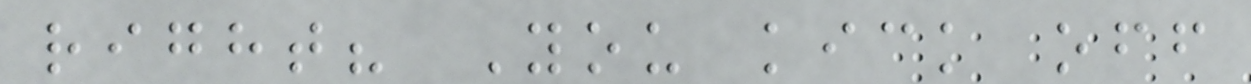right? You kick off
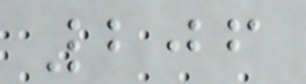206
